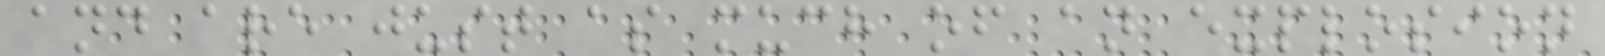and are just as much of an explosion
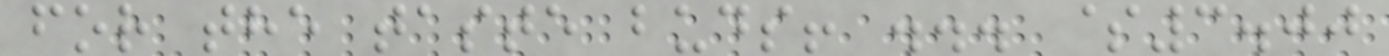for the taste buds! ... $3.00
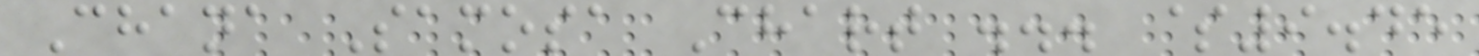Chana Samosa Chart ... $9.45
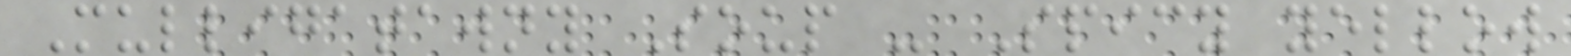Mulligatawny Soup - Spicy yellow
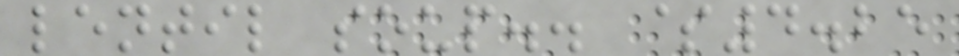lentil soup.. $4.25
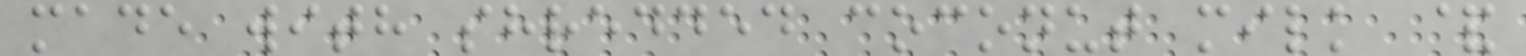made with shredded coconut milk &
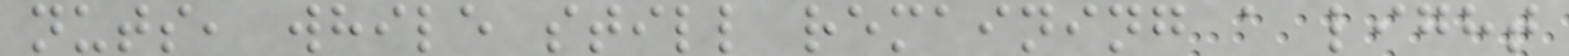nuts, while still remaining a light
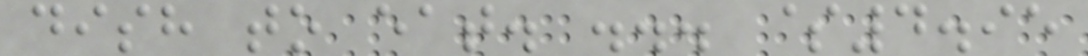dish to eat. ... $4.95
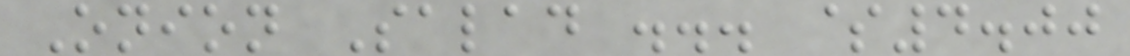Onion Salad ... $4.00
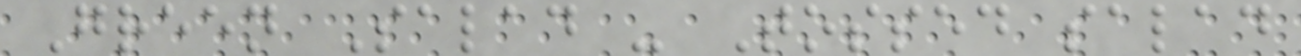Green Salad - Tossed salad
